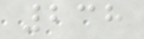238
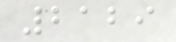2129
